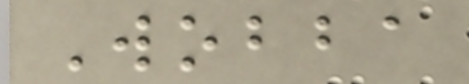Wobba
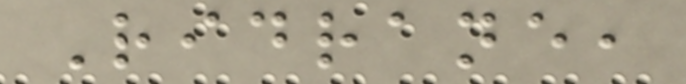Ridrane,
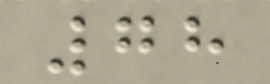78
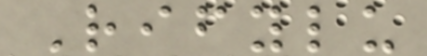Rifylu
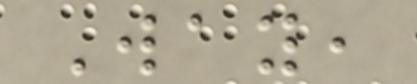Way,
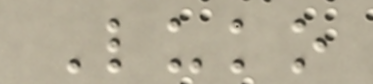Luko
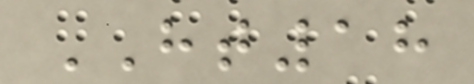HT18
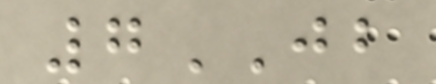7JB
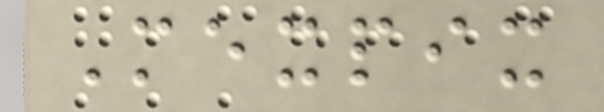Mexpix
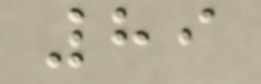89
